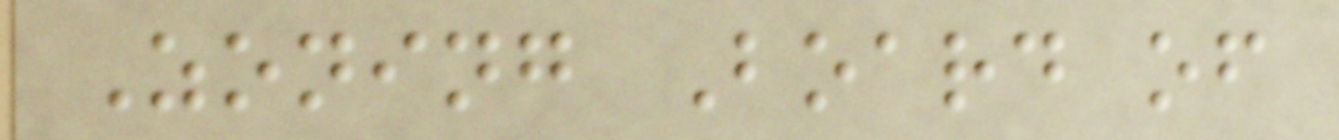Zoning Board of
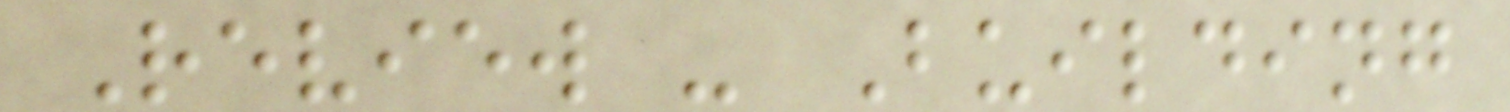Review - Building
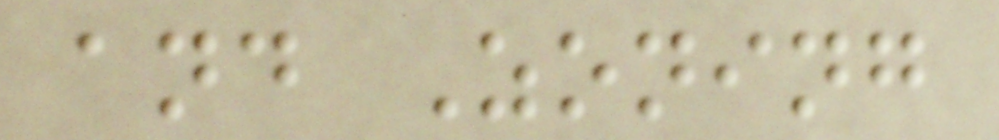and Zoning
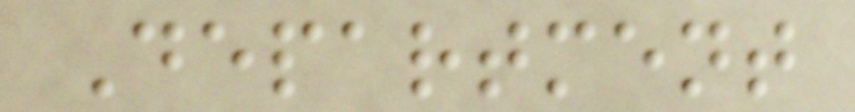Department
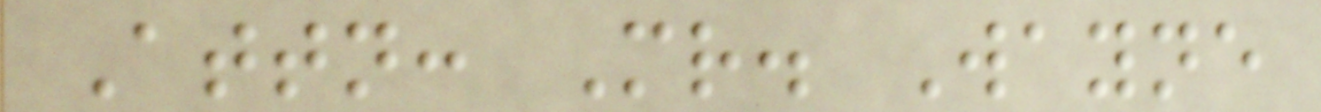Attn: Mr. Wayne
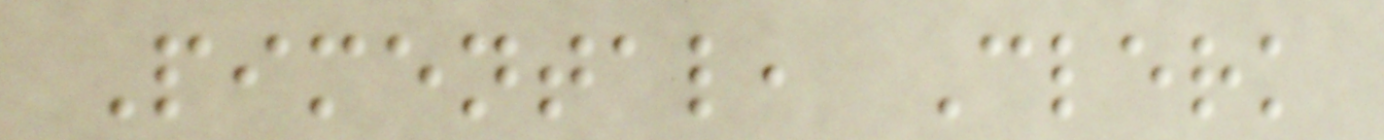Pimental, Clerk
